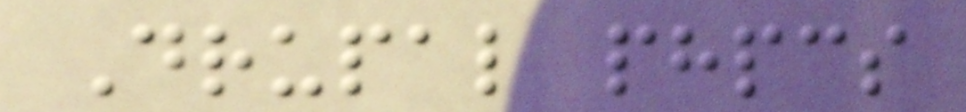Drupal phpcs
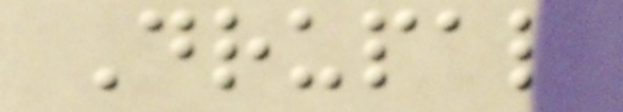Drupal
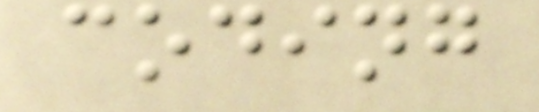coding
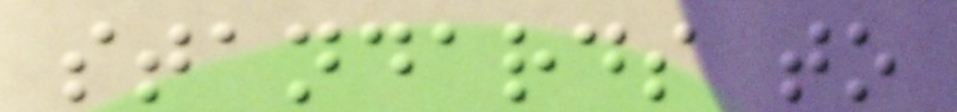standards to
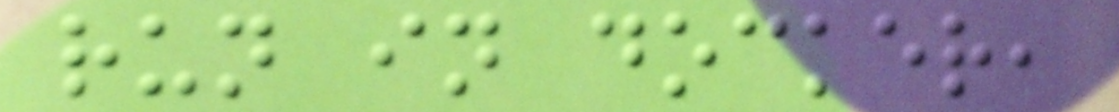run in docker,
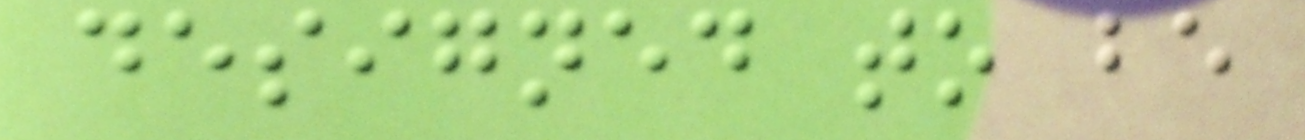designed to be
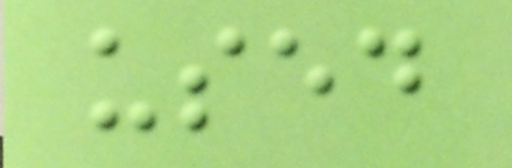used
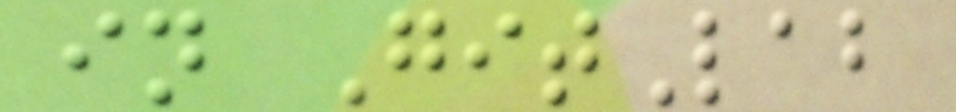in GitLab
